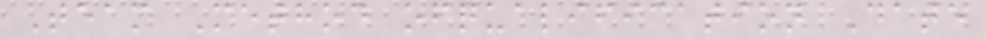Team Method ofqualification Date
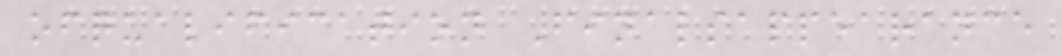ofqualification Finalsappearance
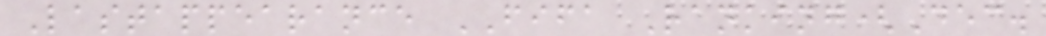Lastappearance FIFA Ranking(Dec.
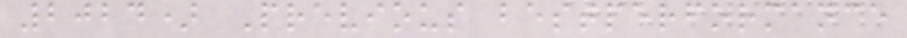2024) Previous bestperformance
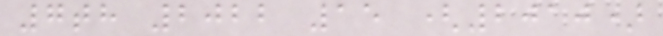7th 2022 15 (2010)
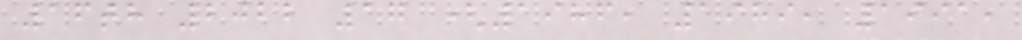16th 2022 17 (1986, 1989, 1991,
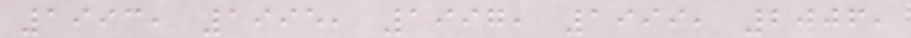1993, 1995, 1997, 1999, 2006,
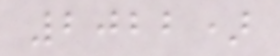2022)
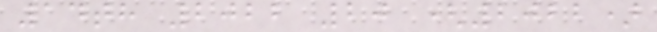14th 2022 20 (2022)
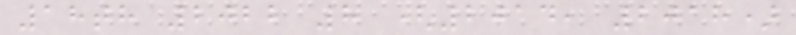18th 2022 8 (2014, 2018)
